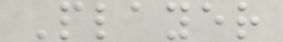Player
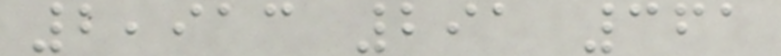2,913 291 361
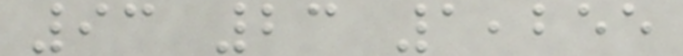93 23 1,255
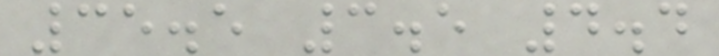35.5 3.5 4.4
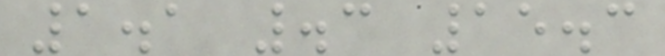1.1 .3 15.3
